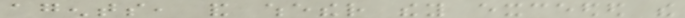agents, and whether they exceeded the
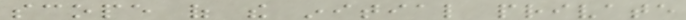scope of the initial private
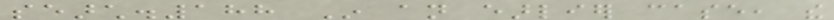search.188 In an earlier case, the
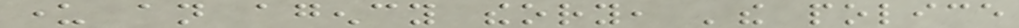under an agency theory, 'the police
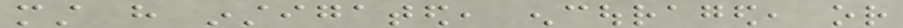must have instigated, encouraged, or
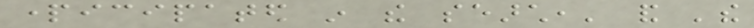participated in the search,' and 'the
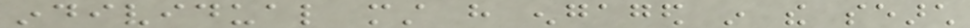individual must have engaged in the search
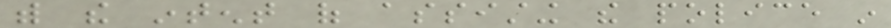with the intent of assisting the police in
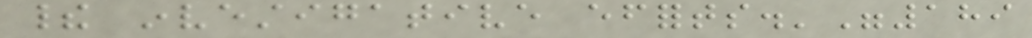their investigative efforts.'"189
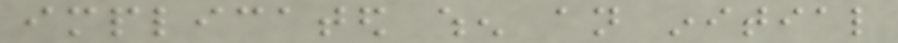implicated when an initial
